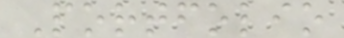Portfolio
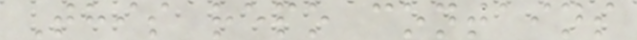This repo contains
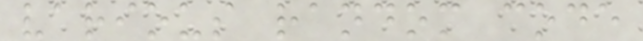various random code
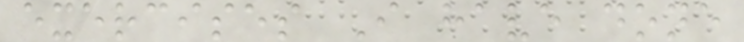exercises I have done
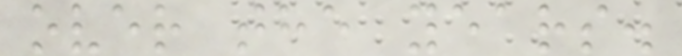over the years.
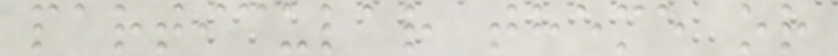particular theme or
